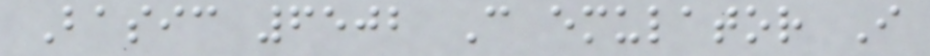Basic 6502 C emulator I
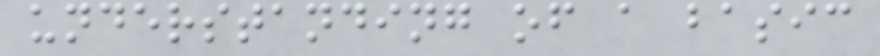understanding of a basic
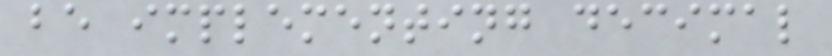be implementing decimal
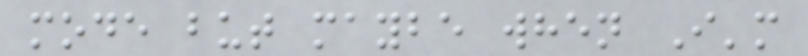mode but maybe when I'm
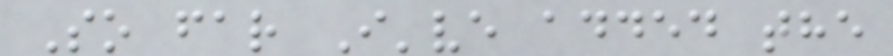So far I've added the
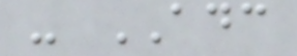- ADC
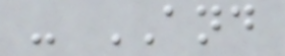- AND
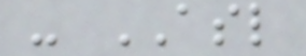- ASL
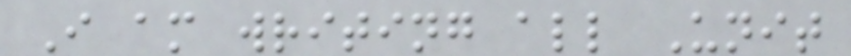I am writing all Unit
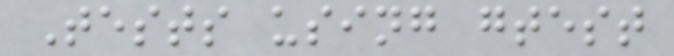Tests using gtest
